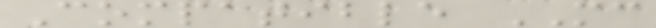Compatible MC
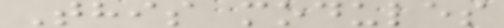This modules
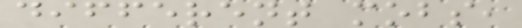different mobs,
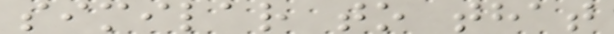similar to that
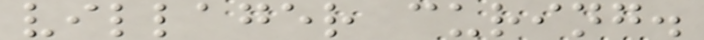villager curing.
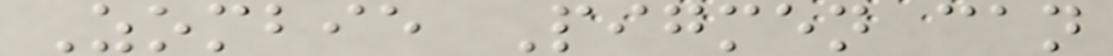Zombie Pigmen can
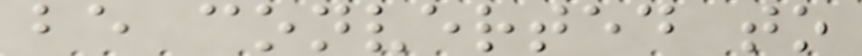be converted to
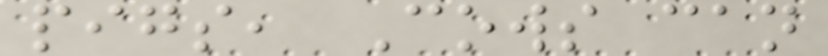pigs, Cows can
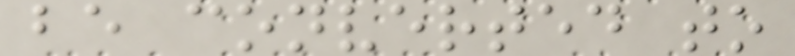be converted to
